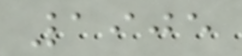1905
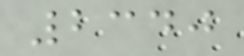2340
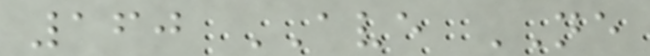160 AVE NE
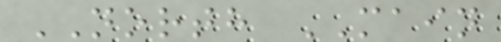NORTH MAIN
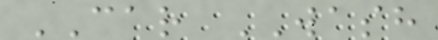CAR WASH
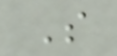S
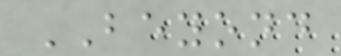BEYOND
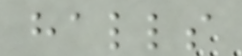halls
